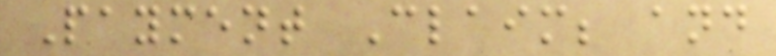Payment Claim; and
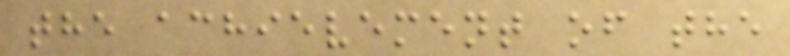the achievement of the
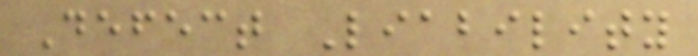Defect Liability
